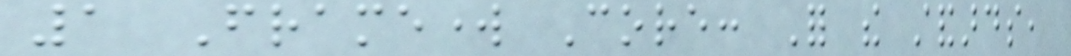1 Framework Core: For the standards,
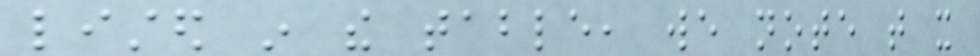listed in the table, we note that it
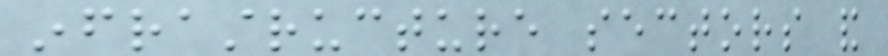infrastructure sectors and
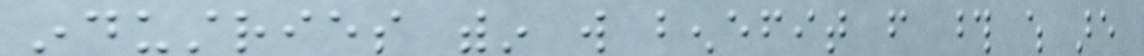industries within will benefit from those which are
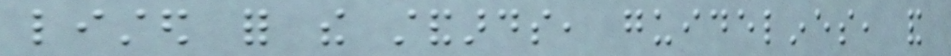listed for the standards, guidelines, and
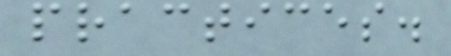practices.
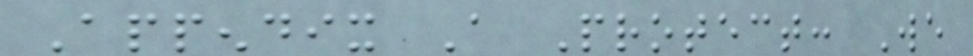Appendix A Protect: We
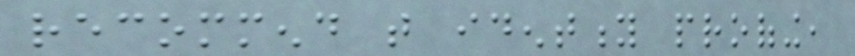recommend that identity proofing,
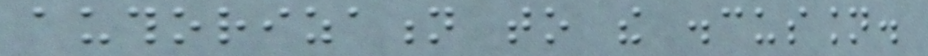authorization to the discussion.
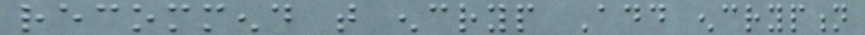recommend that encryp Add encryption
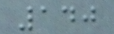140
